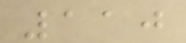110
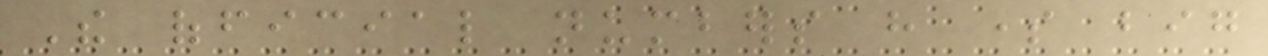The official numbers have some big
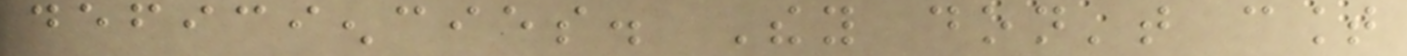deficiencies. They don't count
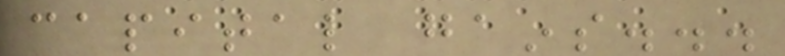capital gains...
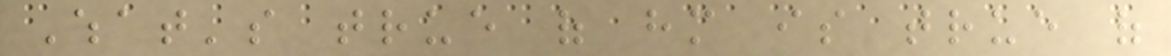What's true of him is true of
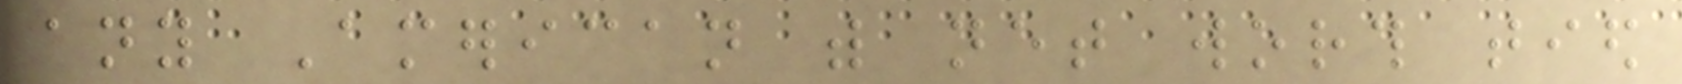any American with net worth tied
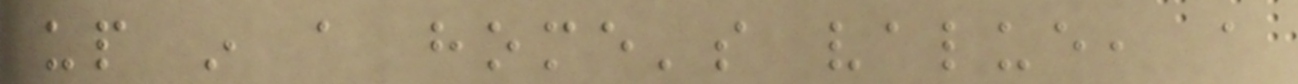up in a home's value, a
